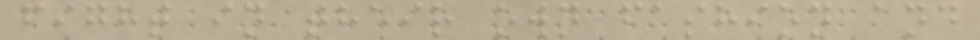fight in their own fashion and
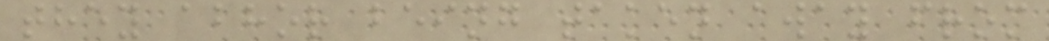they abhor being taken away from
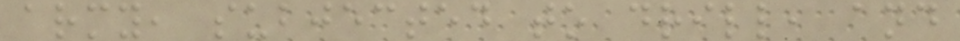army, subjected to drill, and
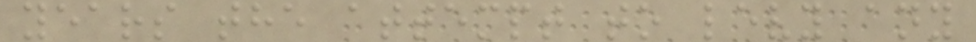years the attempt to levy any
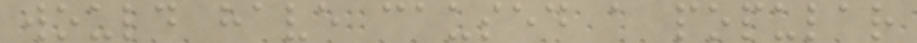would have caused a popular
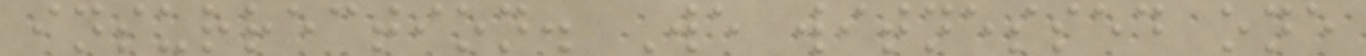insurrection. We witnessed one
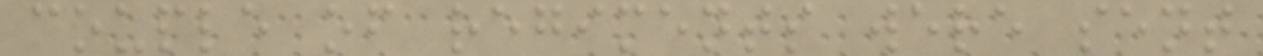couple of regiments were sent
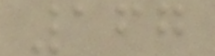167
